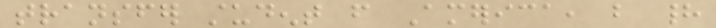transfer student from America, but had
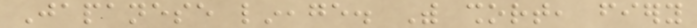Japanese lineage. With short, fiery
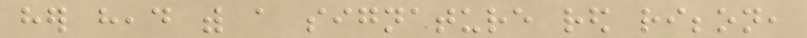her head with a signature red ribbon,
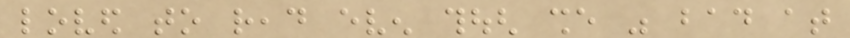loved to read even though she was bad at
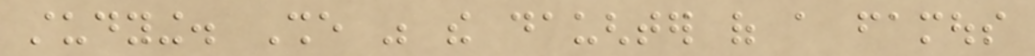studying. She was the daughter of a famous
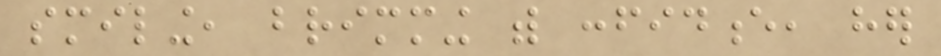smiling, brimming with confidence, her
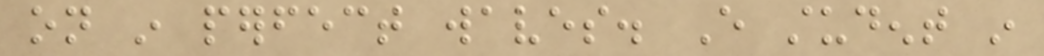on in perfect waves. Every student in
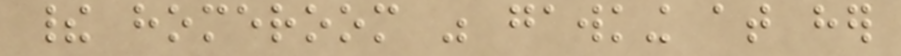their homeroom was gawking at her
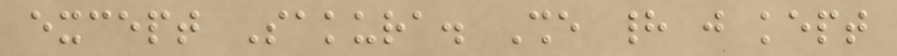except Sakura. She had just kept
